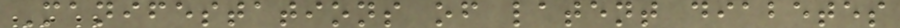Manifestations of latent diabetes
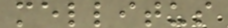mellitus
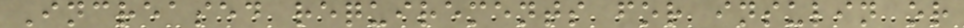Increased requirements for insulin or
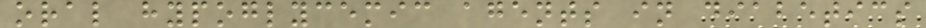oral hypoglycemic agents in diabetics
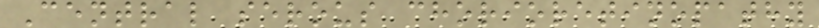Central serous chorioretinopathy
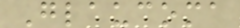Glaucoma
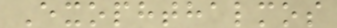Exophthalmos
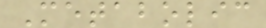Metabolic
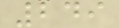249
